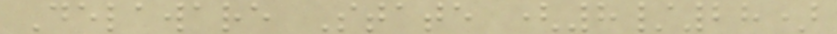Delaware State (8/28)
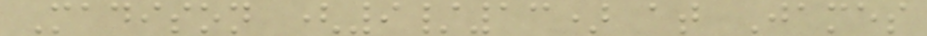Madison (9/13) at James
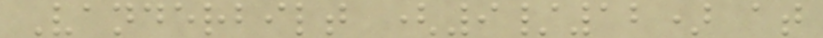Vanderbilt (9/12) at
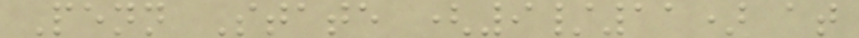Penn State (9/11) at
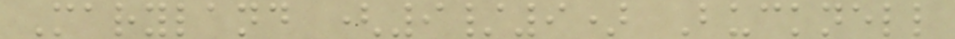Maryland (9/9) Bucknell
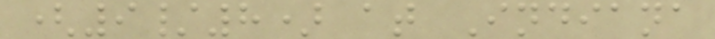(9/8) at Indiana
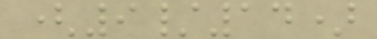(9/14)
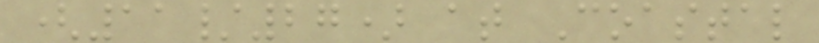(11/27) at Coastal
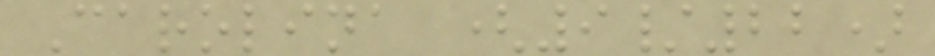Carolina (9/22)
